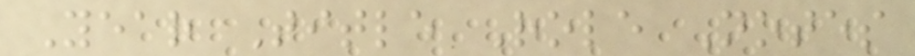Year Title Role Notes
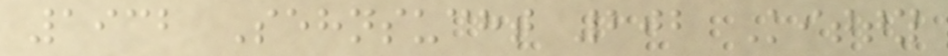1932 Sehnsucht 202 Kitty
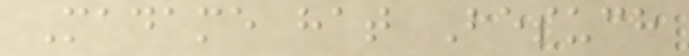Madame hat Besuch
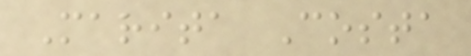Marita Costa
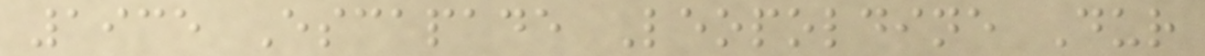1935 Escapade Leopoldine Dur
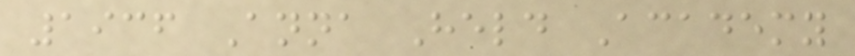1936 Anna Held Academy
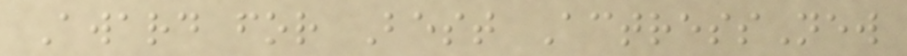Award for Best ActressNew
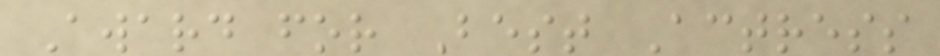Award for Best Actress
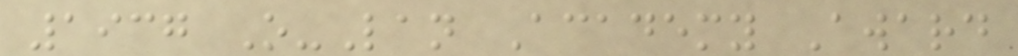1937 O-Lan Academy Award
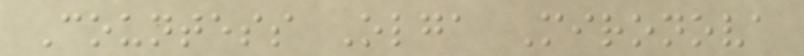Countess Olga Mironova
